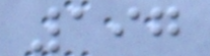197
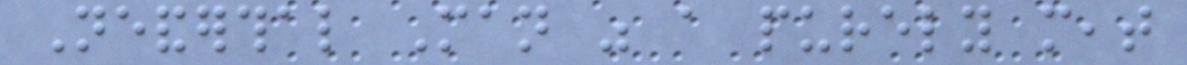Neanderthal Man was a purely meat
